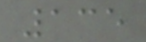135
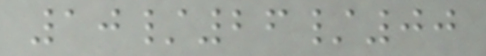10/26/00
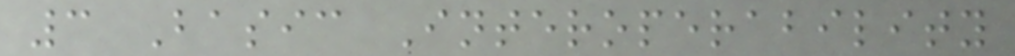3 Basic Interoperability
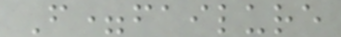F=failure
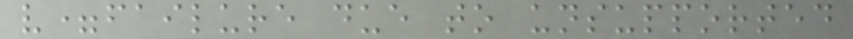v=failure due to unsupported
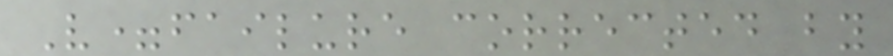V=failure corrected by
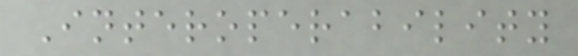Interoperability
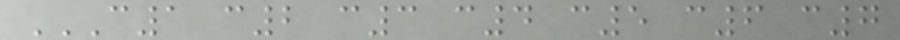C1 C2 C3 C4 C5 C6 C7
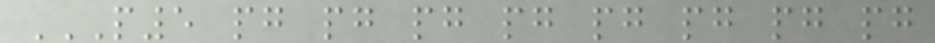P5 PG PG PG PG PG PG PG PG
